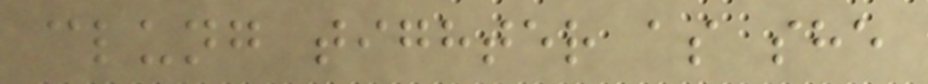clung tighter as she
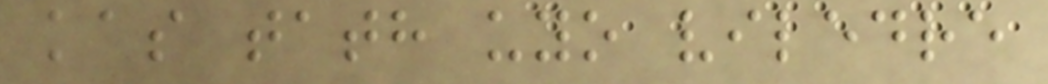kas tath uyo viledre
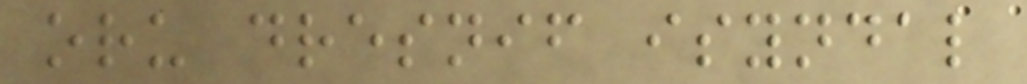oru dresnif isyndal
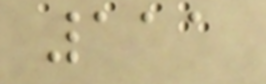111
